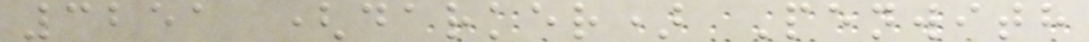3251 (darker) Penwith
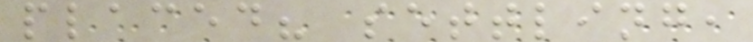placed? settling,
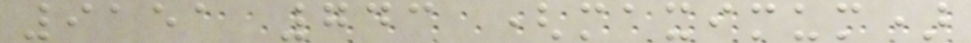9151 743 (maximum)
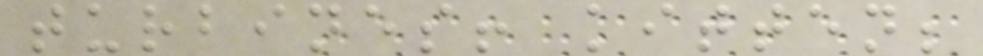turbines! kitten;
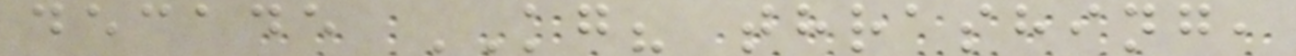decade KG? thrashing,
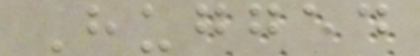Hugged
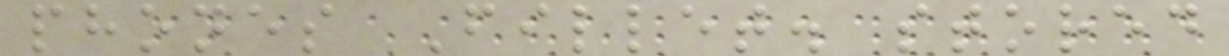phones Fillet. stored
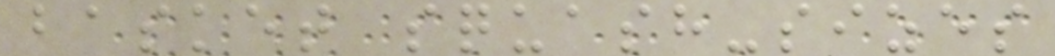basket squash-sizes
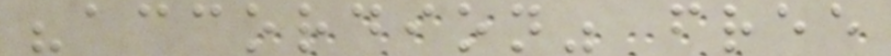"accordion" free
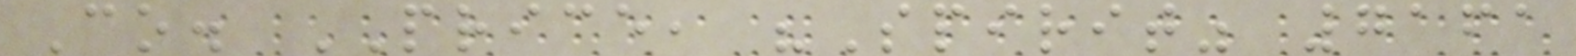Co. PRICE, "Spirit" 7161
